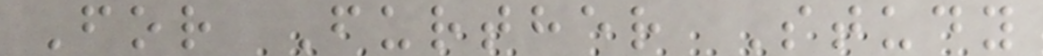For Further Study
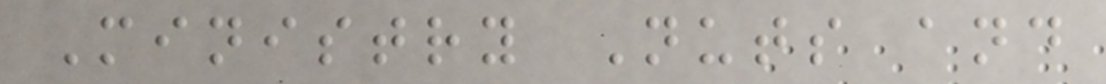Ministry Nuts and
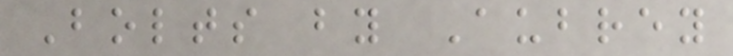Bolts by Aubrey
